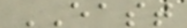EAST
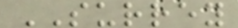SURREY
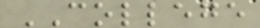COLLEGE
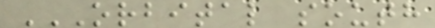ORBITAL SOUTH
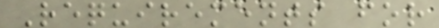Requirements for
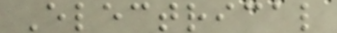Electrical
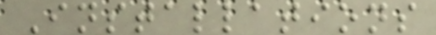Installations
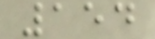154
